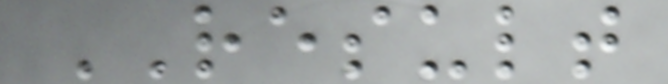RESULT
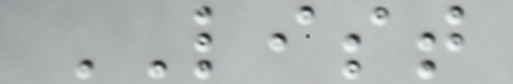LIST
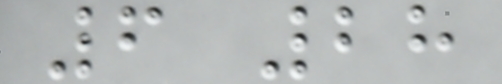6 28
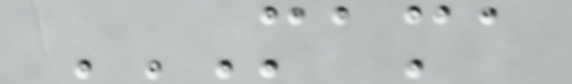MAMA
